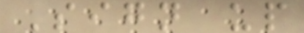Sign up
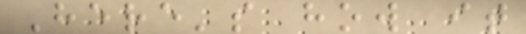Here's how it
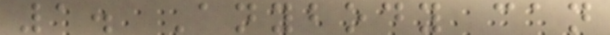1. Anybody can
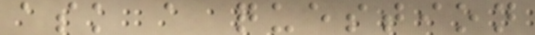ask a question
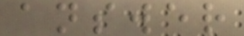answer
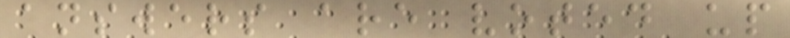answers are voted up
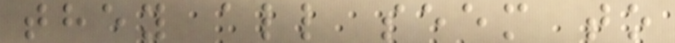they all seem to
